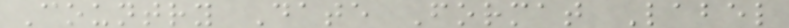Country Date Format Label
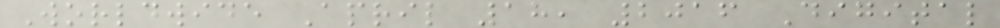Worldwide April 18, 2016 Digital
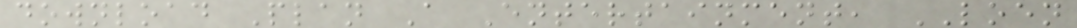download Plan A Entertainment, LOEN
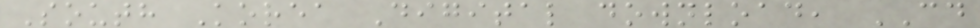South Korea Digital download, CD
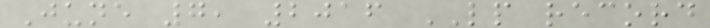June 7, 2016 LP record
